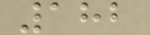182
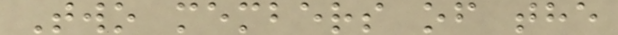Two members of the
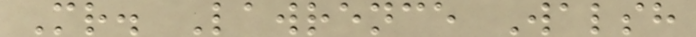Mr. Lawrence Walsh
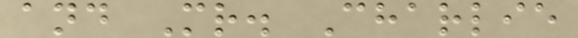and Mr. Charlie
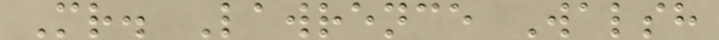Mr. Lawrence Walsh
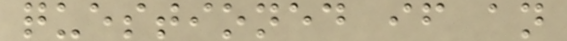questioned if an
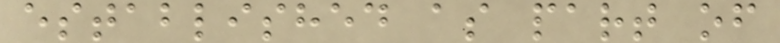established as part of
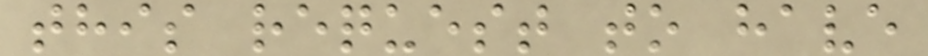this request to have
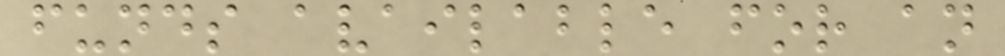funds available for an
